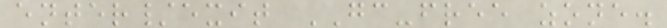enter/exit GC-free zone.
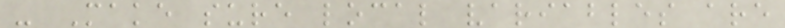- Make sure local variables are
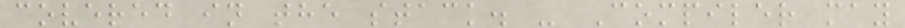covered in the stack. - Compiler may
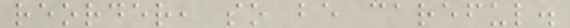reorder, so be careful.
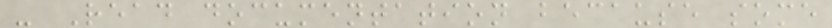- Read documentation because some
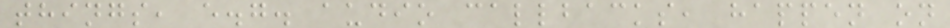things, e.g. audio callbacks, happen on
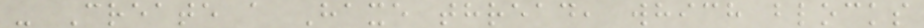- Create a Haxe thread, which blocks
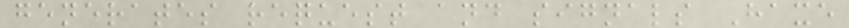generates request and signals Haxe
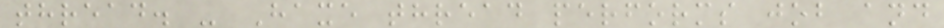thread. - Haxe thread performs job and
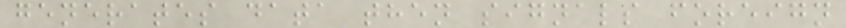generates data then signals foreign
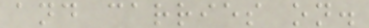and carries on.
